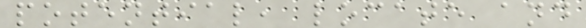potential, locate and
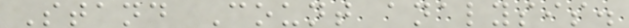Stand Count analysis.
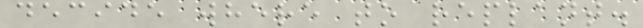decide where to replant.
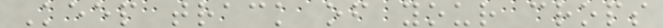Keep track of your crops
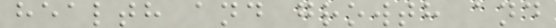health and growth and
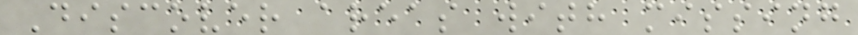Discover areas with missing
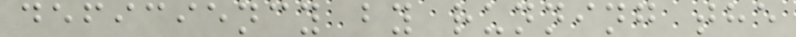deficiency by running the
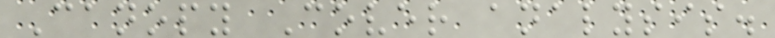Canopy Cover analysis.
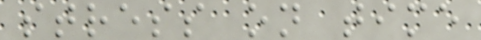stress on time
